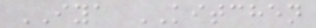IYA KITCHEN
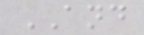AND
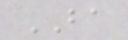BA
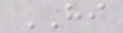HI
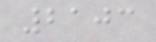2103
